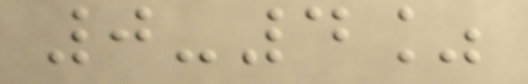0-4%
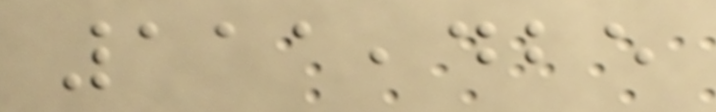111,425
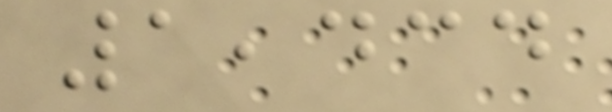1,434
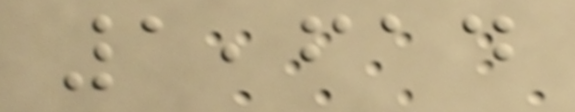1,614
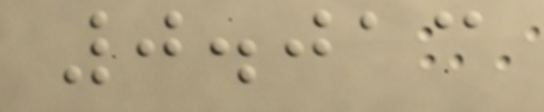0.013
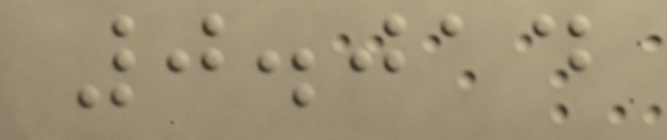0.014
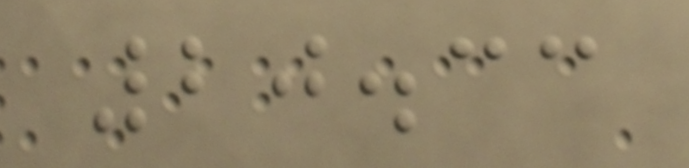20.33
